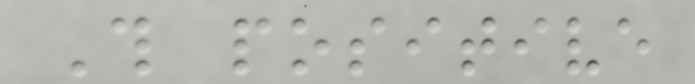This positive
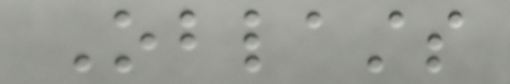Oblasts
